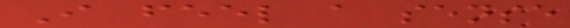I feel a sense
